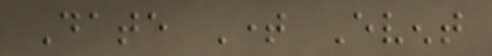Date Time Event
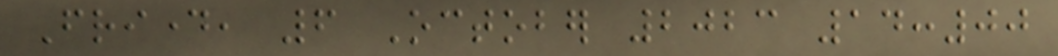Friday, 6 October 2023 14:00
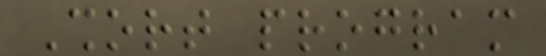Short program
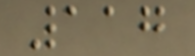117
